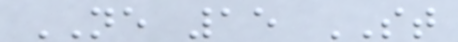NE 15 ST
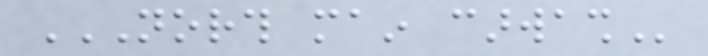NORTH MAIN CARWASH
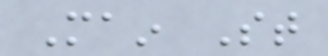Main St
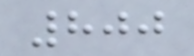800
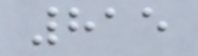815
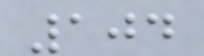104
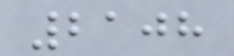2108
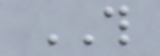THIS
